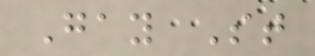Gay St
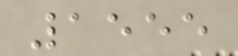1555
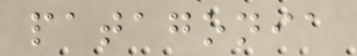patagonia
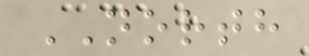NORTH
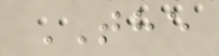THE
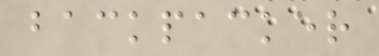backpacker
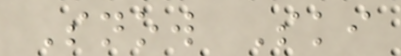Snow Ski
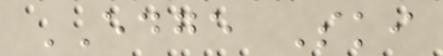EDGE Ski
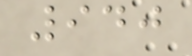940
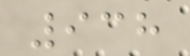938
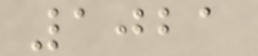1021
